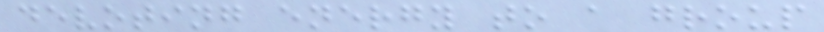devoting energy to a group
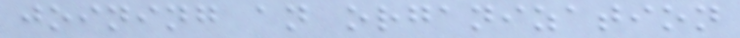joining an organization
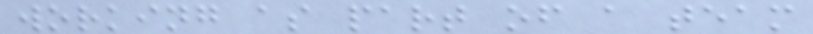working as part of a team
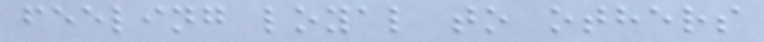feeling loyal to others
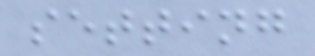setting
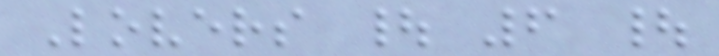Lovers | 6 |
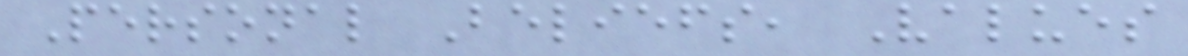Personal Beliefs, Values
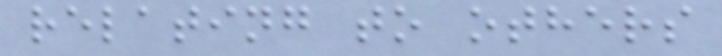relating to others
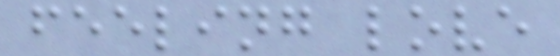feeling love
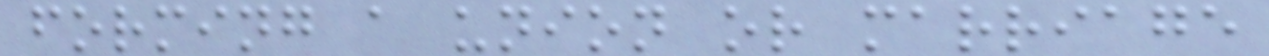forming a union or marriage
